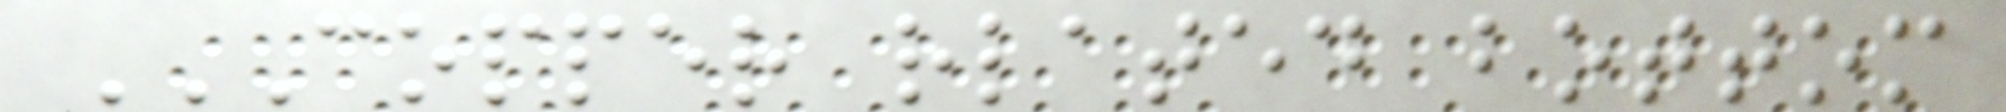COPPER RLATED BOTTOM
